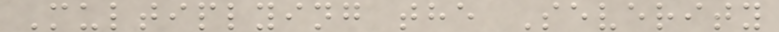Multiplying the Severity
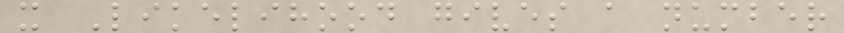x Likelihood gives a number
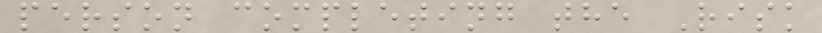person completing the Risk
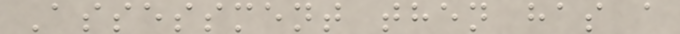Assessment then has a
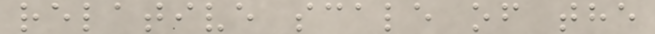relative scale of the
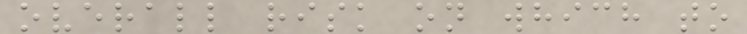overall risk on which to
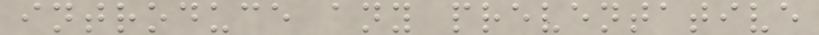introduce any preventative
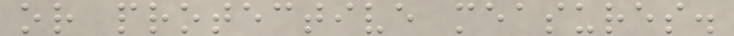or protective measures.
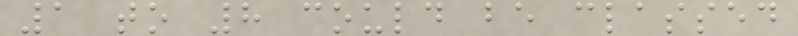1 to 8 could be classed
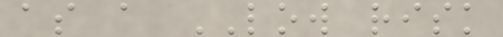as a LOW risk
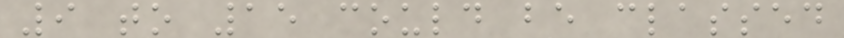9 to 15 could be classed
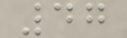47
